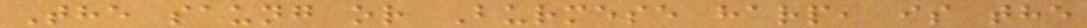The saung or Burmese harp, is the
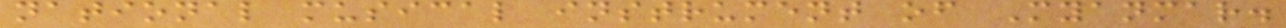national musical instrument of Myanmar.
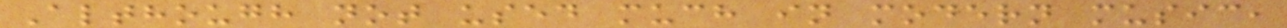Although not used much in modern music,
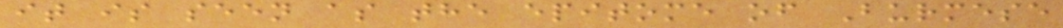it is seen as the epitome of Burmese
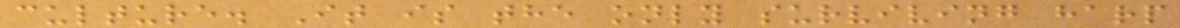culture. It is the only surviving harp
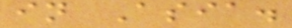in Asia.
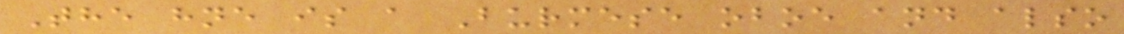The hne is a Burmese oboe and also
